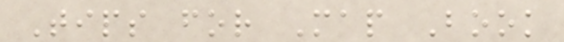Tips for Map Book
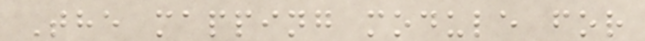The mapping module for
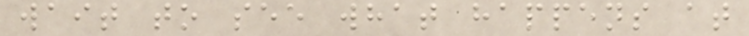wait to see what happens at
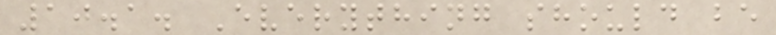10.1. Everything should be
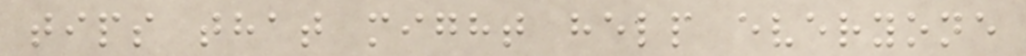tips that might help everyone
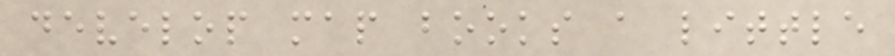develop map books a little
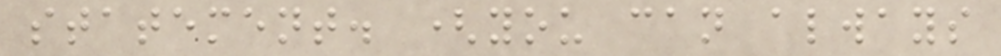statement. (you can always
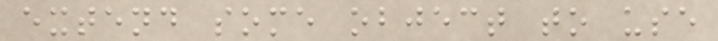extend some object to use
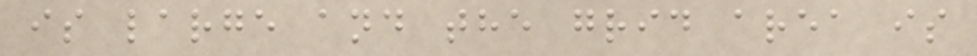is large and the grid area is
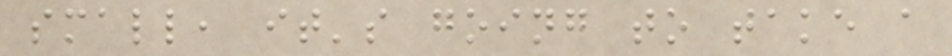small, it's going to take a
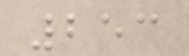253
